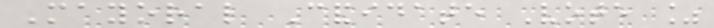Mayoral Candidate Vote %
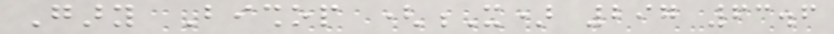Gary Bishop (X) 297 63.6
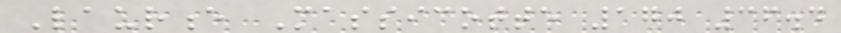Laurence Massicotte 170 36.4
